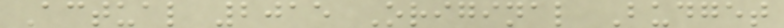Actual 2015 Original Budget
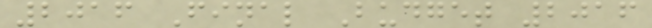2016 Final Budget 2016
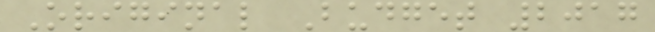Original Budget 2017
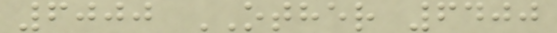6000 OTHER 6400
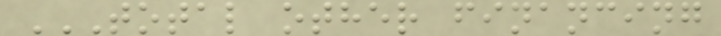TOTAL OTHER FINANCING
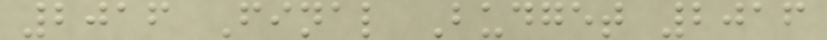2016 Final Budget 2016
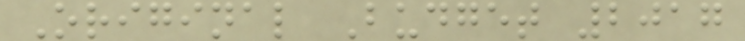Original Budget 2017
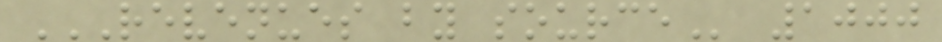REVENUES BY SOURCE 1000
